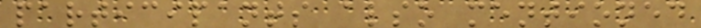participants also mentioned
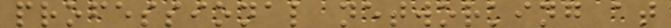professional networking at
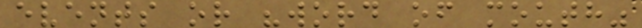events or "word of mouth"
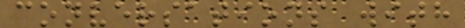conversations with
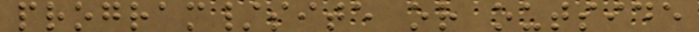program/site or outside
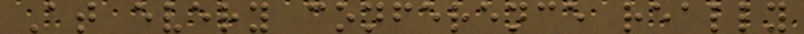At every conference really
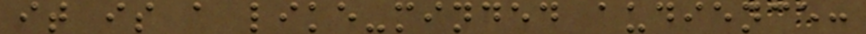it is a like-minded audience:
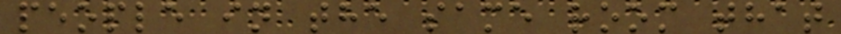people in the same room that
